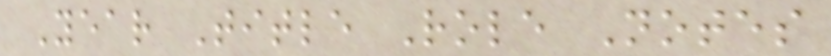Year Title Role Notes
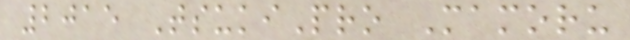2015 TsukiPro Mamoru
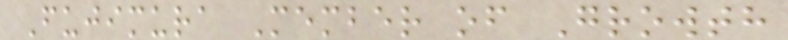Fujimura Member of Growth
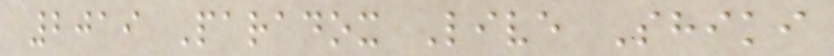2019 Paradox Live Shiki
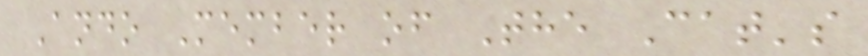Ando Member of The Cat's
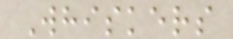Whiskers
